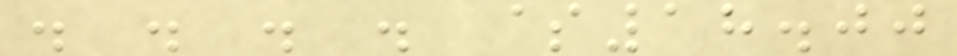. . . . $18.00
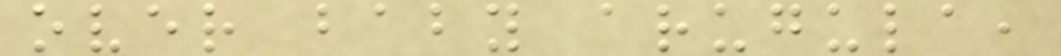over baby arugula,
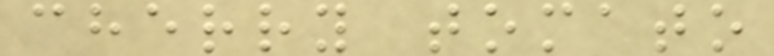cherry tomato
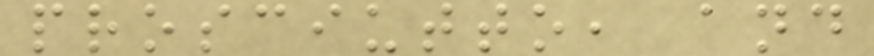prosciutto, and
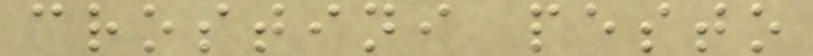crostini pesto
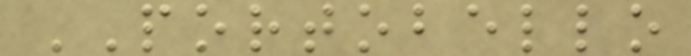PORTOBELLO
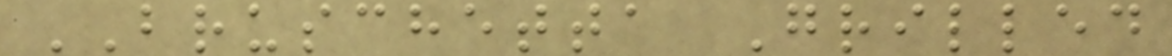BRUSCHETTA Grilled
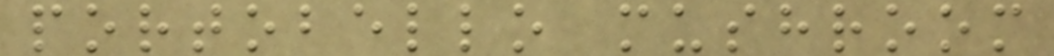portobello mushroom
